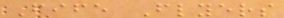Fife Flyers
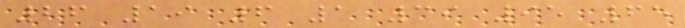26 19 6 1 39 95 65
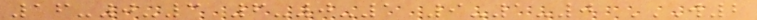16-0-3 6-0-1 9-1-0 W2
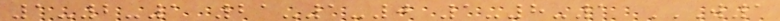1-2-1 21-1-0 1-8-1 W1
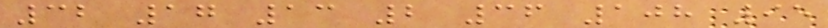32 17 13 2 36 108 95
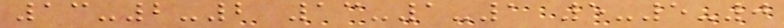13-2-2 13-1-1 5-5-0
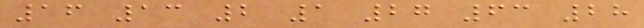16 13 2 1 27 63 28
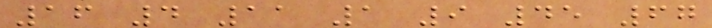16 4 11 1 9 45 67
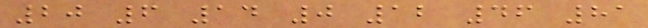20 6 14 0 12 46 81
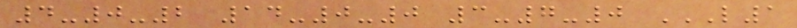4-0-2 14-0-0 3-7-0 L1
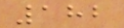182
